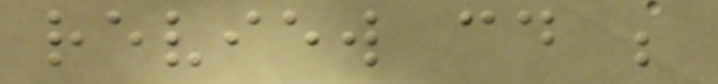review could be
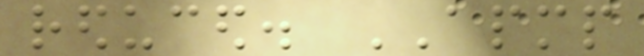reduced. APMP
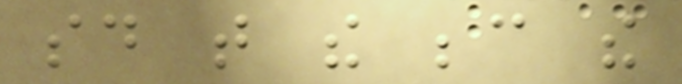said that the because the
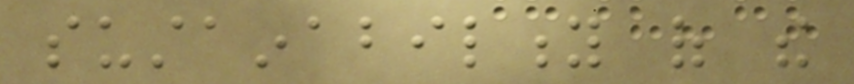sustainability of the
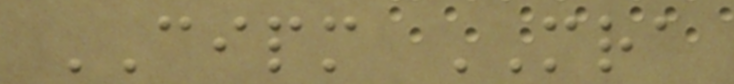CIPM MRA
